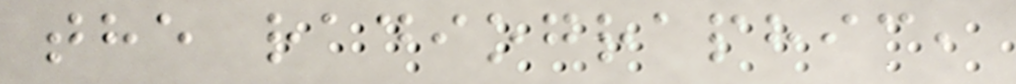the radiographic,
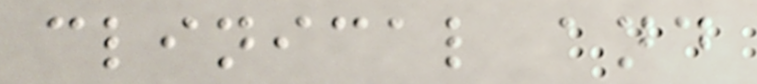clinical and
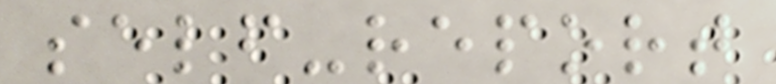self-report
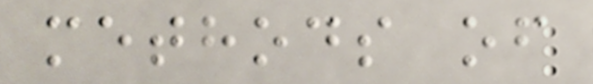methods of
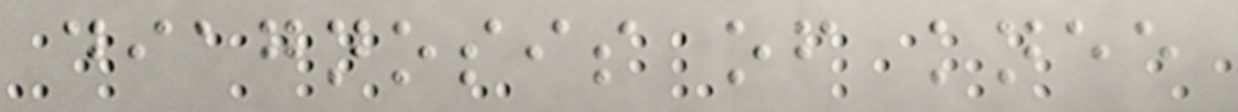diagnosis of knee
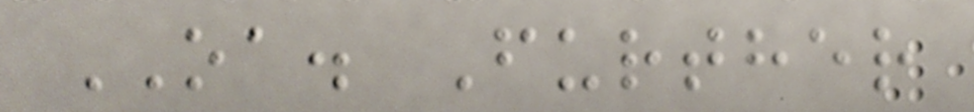OA. Further
